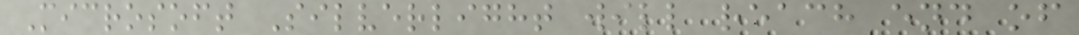Microsoft Silverlight will reach end of
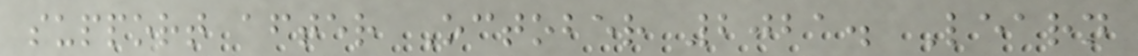support after October 2021. Learn
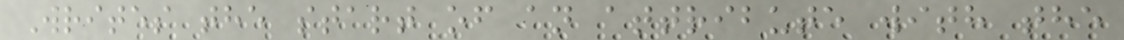Writes the start of an attribute with the
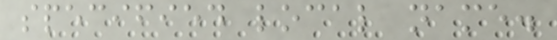specified local name.
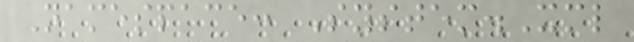Namespace: System.Xml
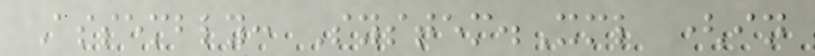Assembly: System.Xml (in
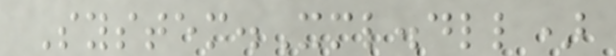System.Xml.dll)
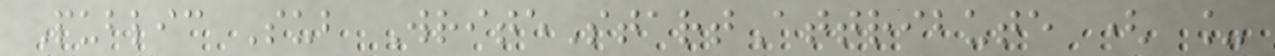Public Sub WriteStartAttribute ( _
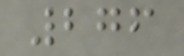276
